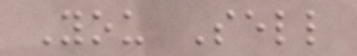You Sell
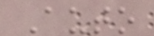Auto
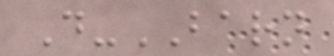D-BARN
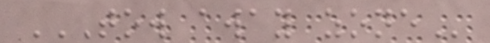TOW AWAY ZONE
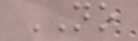NO
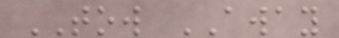TOW AWAY
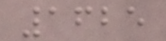1625
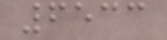6533
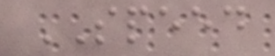SPEED
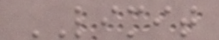LIMIT
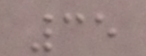35
